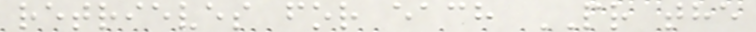retrieves for each PR the
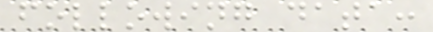following data:
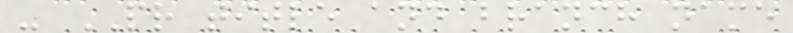- PR title and branch name
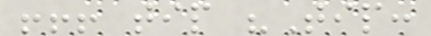!!! tip "Tip:
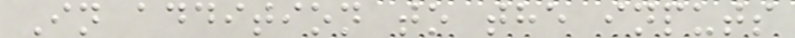In addition to the inputs
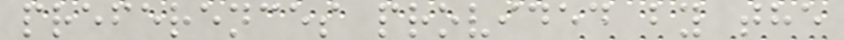preferences provided by the
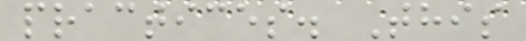practices. This
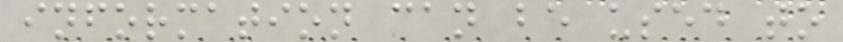information can be used to
